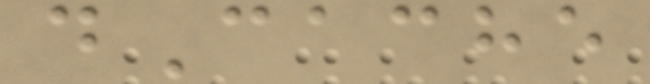dCache
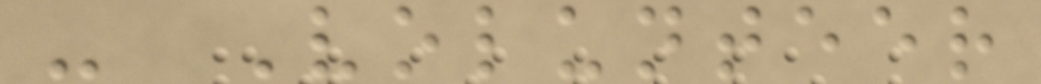- Volunteer
